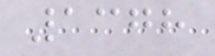1378
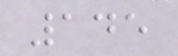145
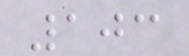103
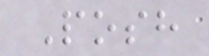Posh
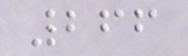266
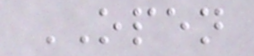OPEN
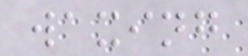waxing
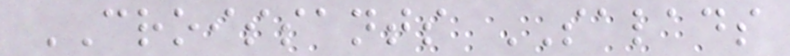CROISSANTS SALADS
